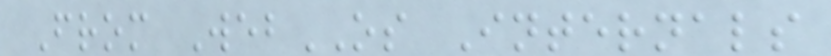From WebOS Internals
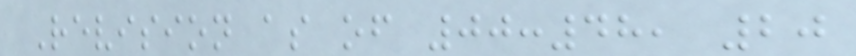Revision as of 00:48, 20
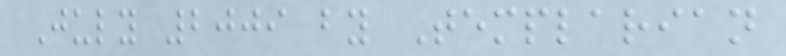July 2009 by Templarian
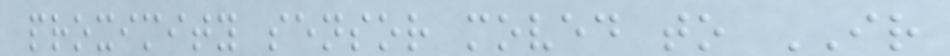proximity sensor moved to IR
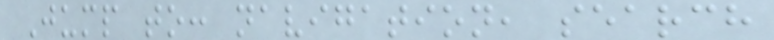Jump to: navigation, search
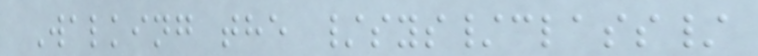Walking the /sys/class/
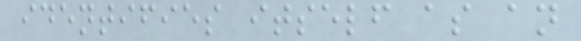identifies itself as an
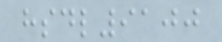hsdl9100
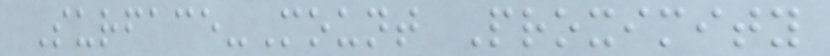Surface-Mount Proximity
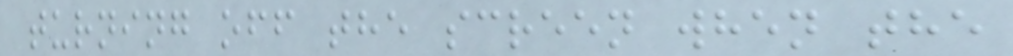turning off the screen when the
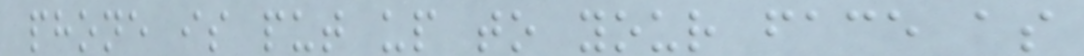phone is put up to your face as
